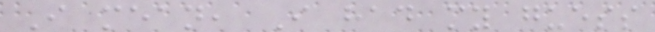I mean, I had my guess
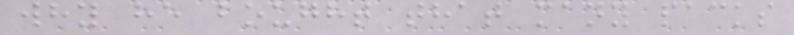why he bought that many packs
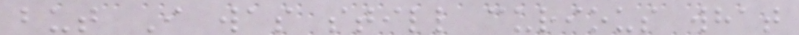but I was still curious what
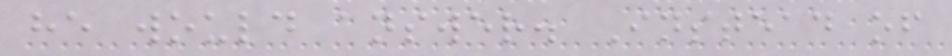he would answer. Instead of
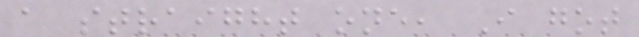a straight one, I got
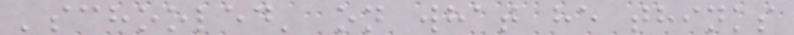'schooled' on what he thinks
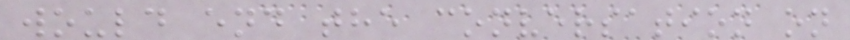would end the conversation on
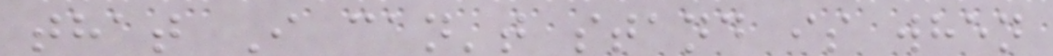that I can't stand is when
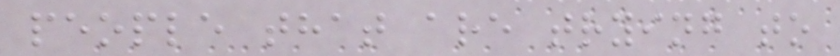people that are trying to
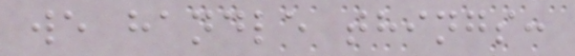we handle things:
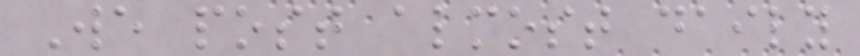We post almost daily
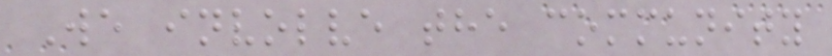We involve the community
